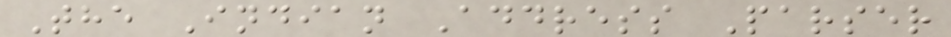The Indian Address Parser
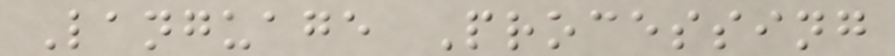Language Processing
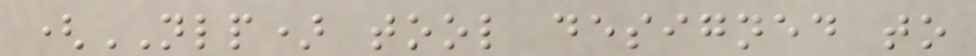(NLP) tool designed to
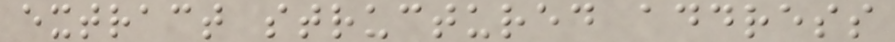extract structured address
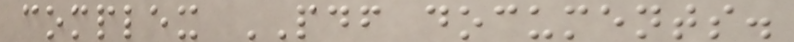complex PDF documents.
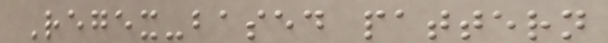Regex-based pattern
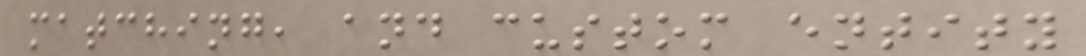matching, and custom entity
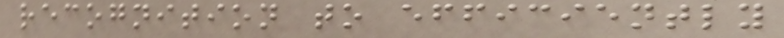recognition to efficiently
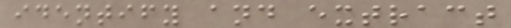identify and extract
